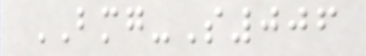BMG-S006
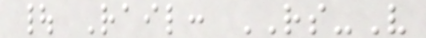| Rail: RS-V
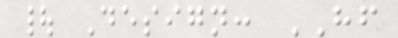| Design: HF
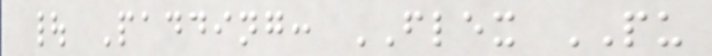| Padding: FLEX PU
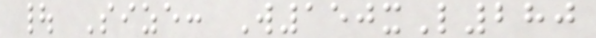| Size: W150xL280
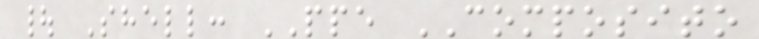| Shell: PPE COMPOSITO
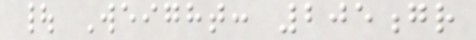| Weight: 205gr
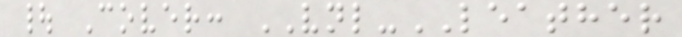| Cover: VNL-LEATHER
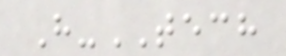H-TECH
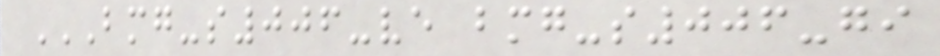BMG-S006-VE BMG-S006-GI
